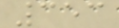353
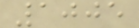1005
